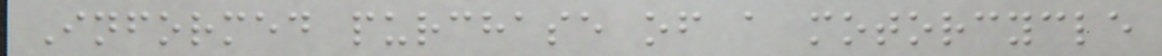Informed purchase of a motorcycle
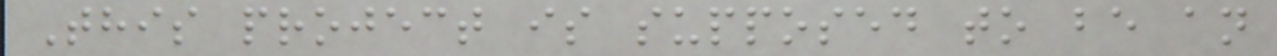This project is supposed to be an
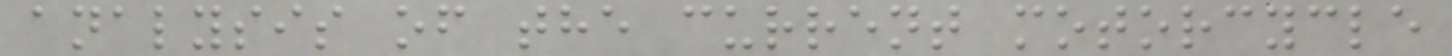analysis of the current motorcycle
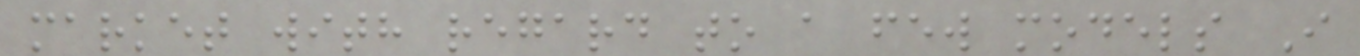market with regard to a few models I
